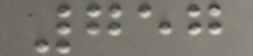757
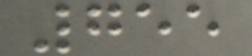755
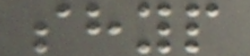shyp
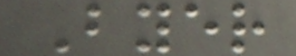Byer
